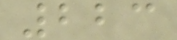223
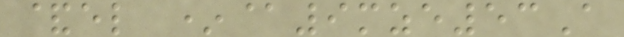&el *@9mze53A
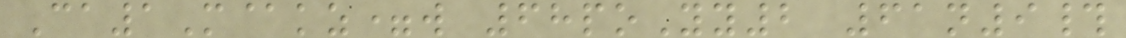Ca1M@kz=w 68poYy2 61n9#
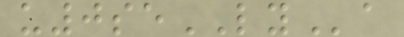u0seLYa
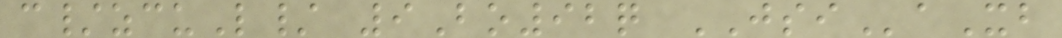c/zcuL/ 9Bo92q JSIaXb
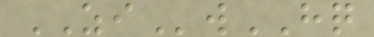ZIwHQ
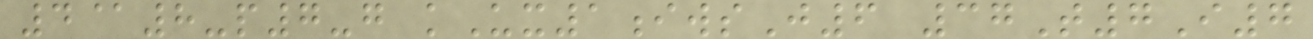4@8-p7-g kUx1iwsJ6 37T7I7
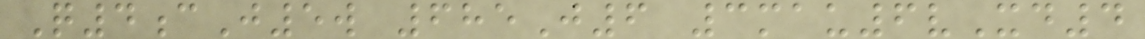Q4cJ5w 685J6 3mau6vXd4
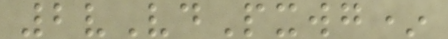2vVdPxwg*
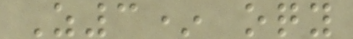Z3* oqy
